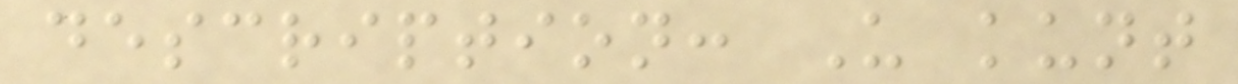description: U kunt
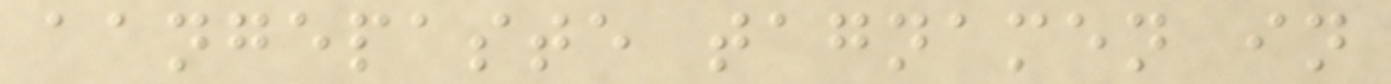aangepaste tagnamen in
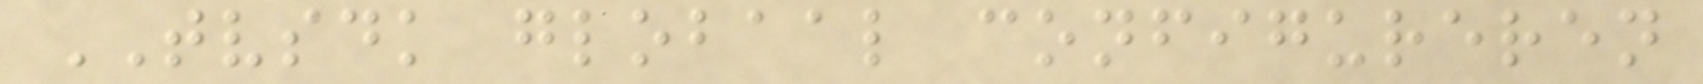TVSDK globaal configureren
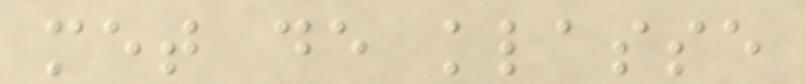met de klasse
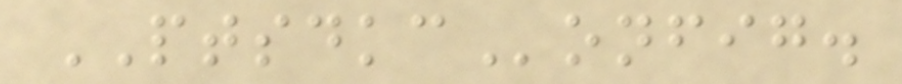PTSDKConfig.
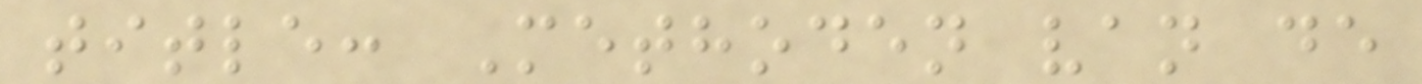title: Methoden van de
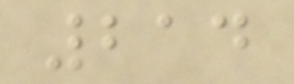214
